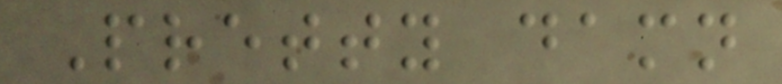Pretty damn
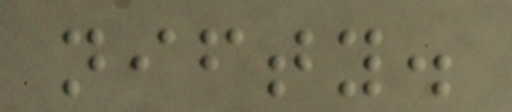nifty.
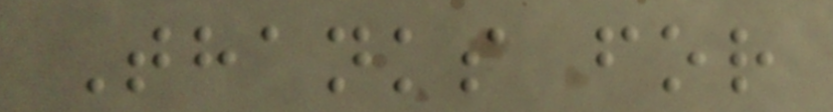Thanks for
